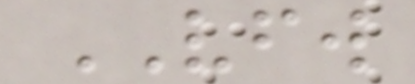VFW
